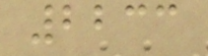2233
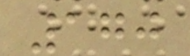170
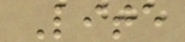Lite
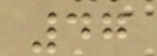47
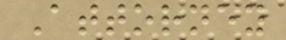Attorney
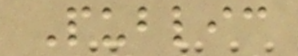Public
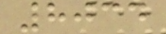8034
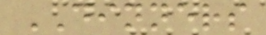DINNERS
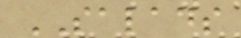SALADS
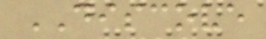DISCOVE
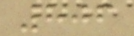806
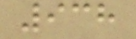938
